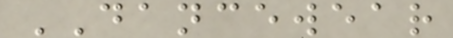DANCEWEAR
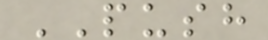PUSH
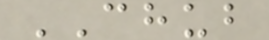CHUB
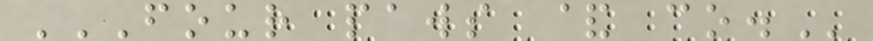FOUR PAWS & CO.
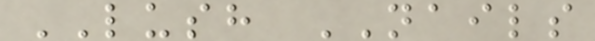LUSH NAILS
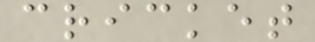cricket
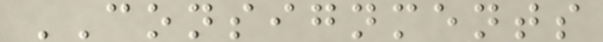CONSIGNMENTS
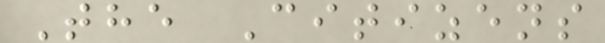The Citizens
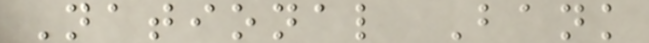National Bank
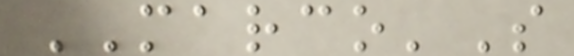MARCO'S
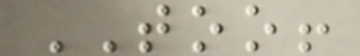TOO!
